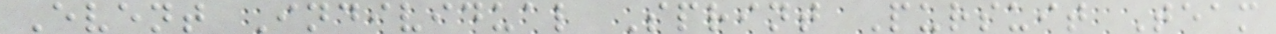Event Individual Sprint Pursuit Team
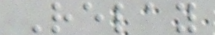Relay
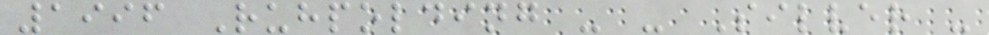1996 Ruhpolding - - Silver -
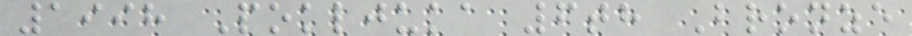1998 Pokljuka 6th Bronze
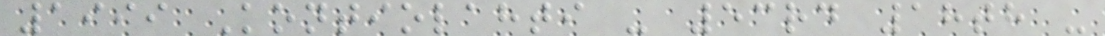1999 Kontiolahti - 53rd 18th -
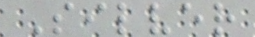Silver
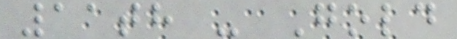11th - Gold
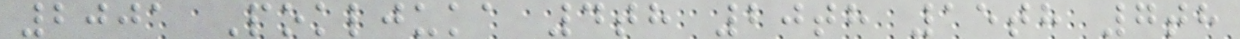2001 Pokljuka 4th 20th 15th 7th
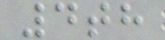4th
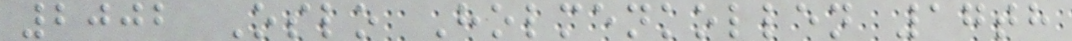2002 Oslo Holmenkollen 17th
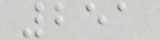251
